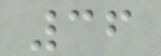36
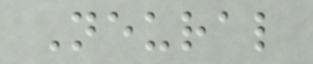Neural
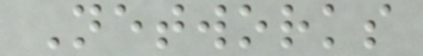Networks
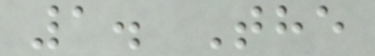1. The
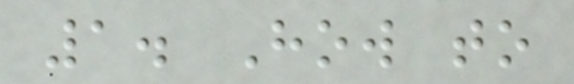1. How to
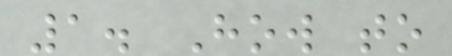1. How to
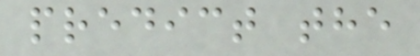predict the
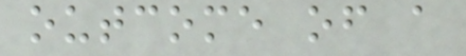outcome of a
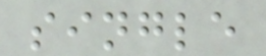single
